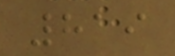819
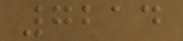7214
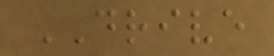DRIVE
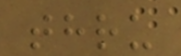thru
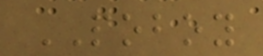POBOY
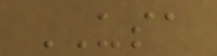USA
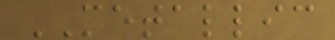METALLIC
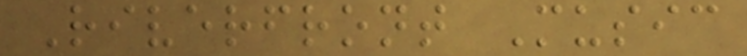Riverfront Music
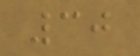30
